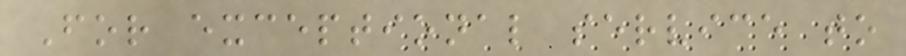For exceptional service to
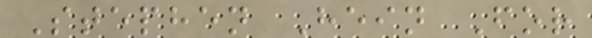Stephen Hein For
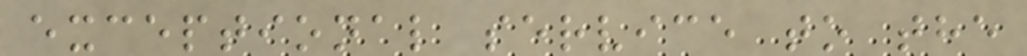exceptional service to the
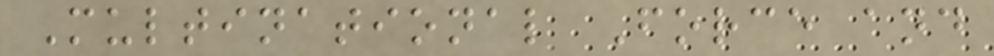Multinational Force and
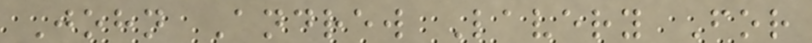John Andrew Lavery For
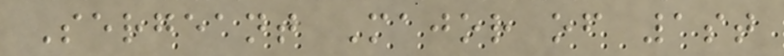Sergeant Major of 1st
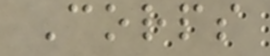Corps
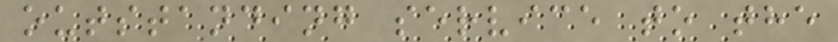outstanding service to the
